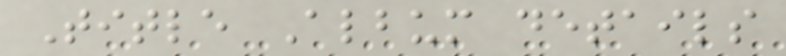Title Album details
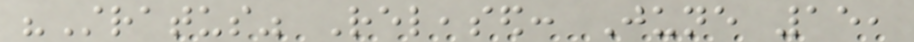"Stratus" Released: June 15,
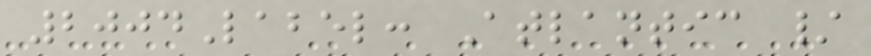2004Label: Atlantic /
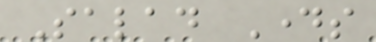Salad Days
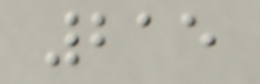215
